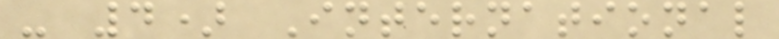- 4) International
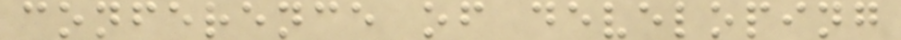conference of developing
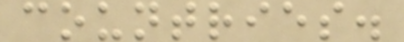countries.
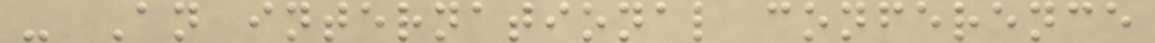- An international conference
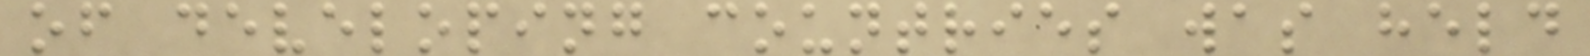of developing countries was held
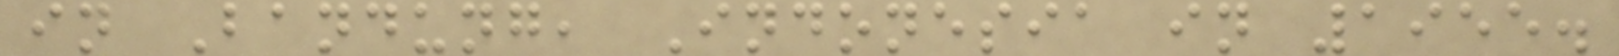in Bandung, Indonesia in 1955.
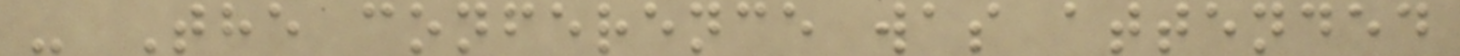- The conference was attended
